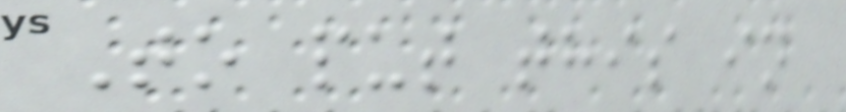To put this in
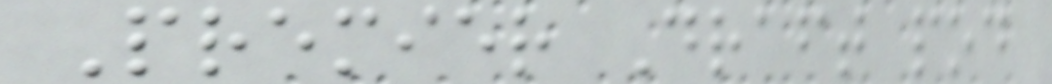Premier Draft pod
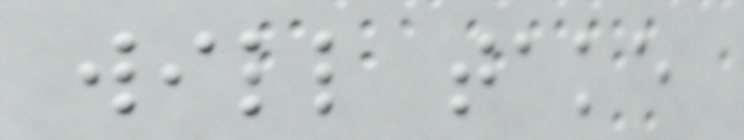will take
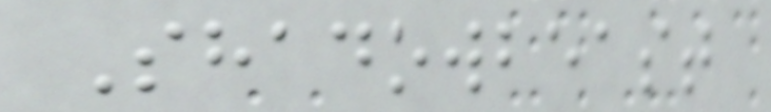Shadowbeast
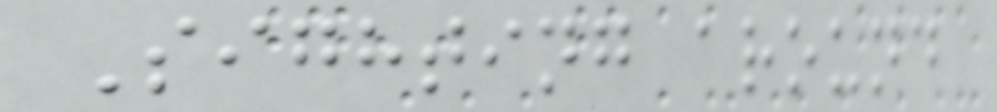Sighting around
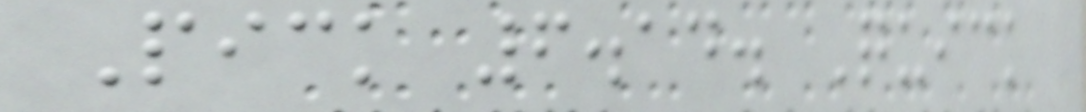Pick 6.14. Quick
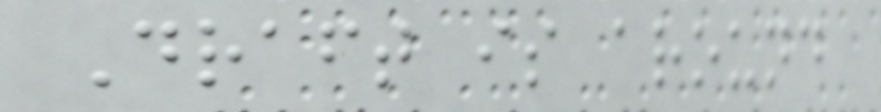Draft is around
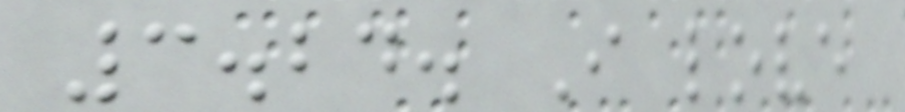3.24. I love
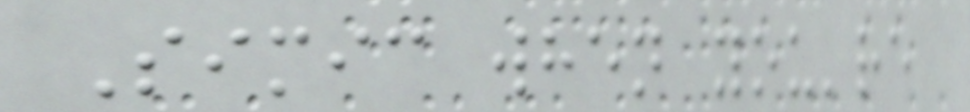Simic when you're
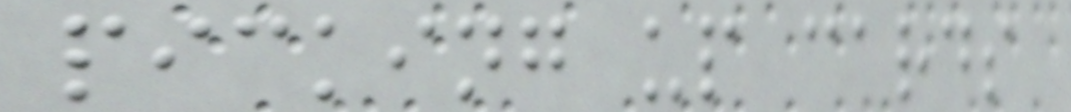picking up cards
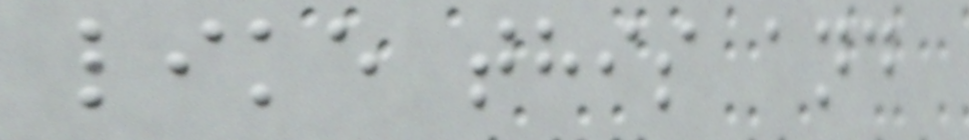like this and
